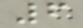6
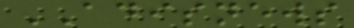ADISNEWS
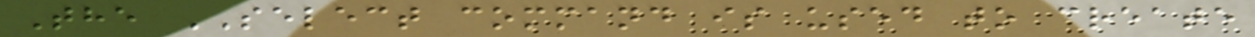The SELECT command is used to create
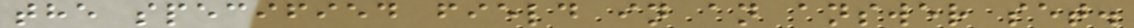the specified field in an answer set.
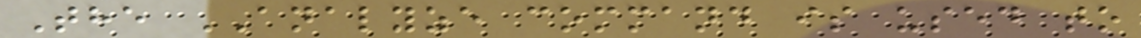The ANALYZE command is used to
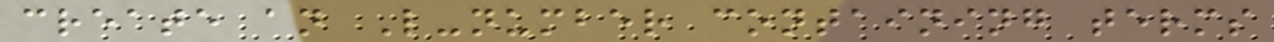create an L-number containing terms
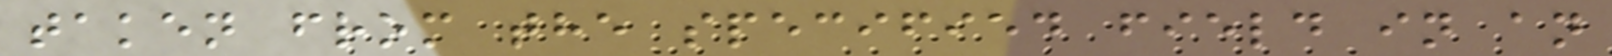taken from the specified field in an
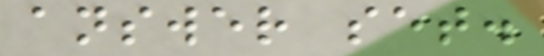answer set.
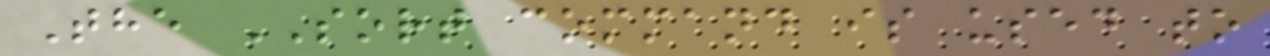The SORT command is used to
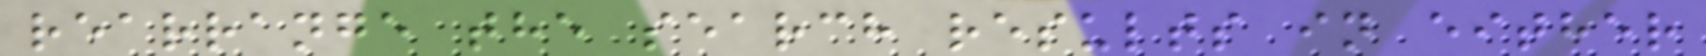rearrange the search results in either
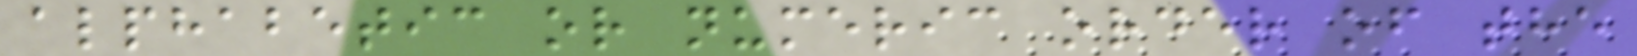alphabetic or numeric order of the
